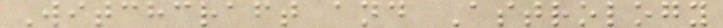Witchcraft and Astrology
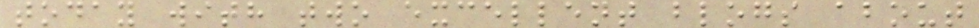today with two excellent blogs about
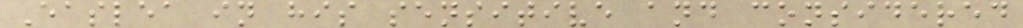Easlea in his sensitive and considered
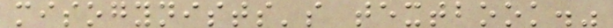misogynists's textbook."
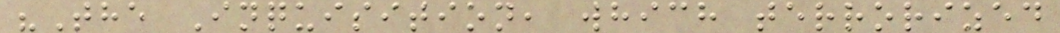"The Inquisition, which terrorized
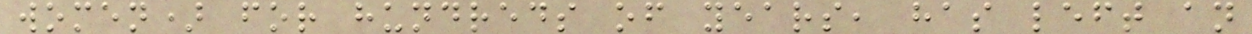women) for hundreds of years, has left an
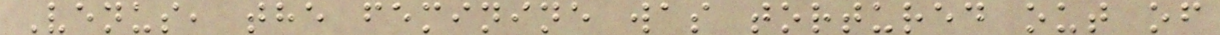Venus, the feminine was tortured out of
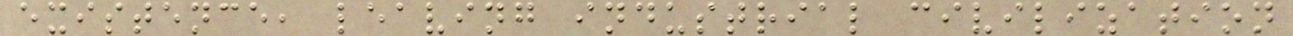existence, leaving industrial civilization
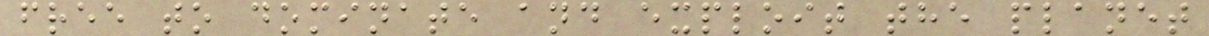free to dominate and exploit the planet
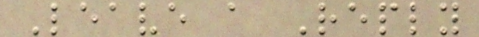Leave a Reply
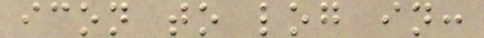icon to log in:
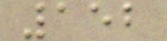152
